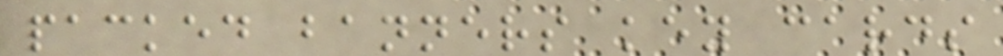packed banners key cards
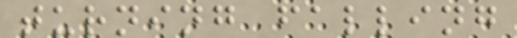turning falling
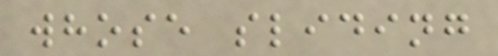whose sliding
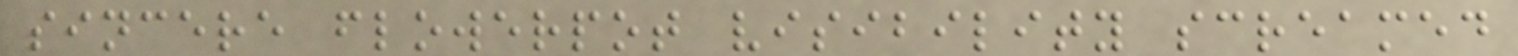sincere flowerpot visibility screamed
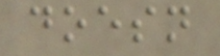doesn
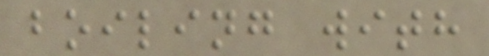boiling with
